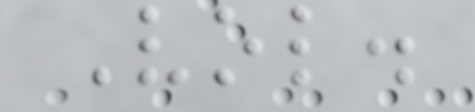Vol.
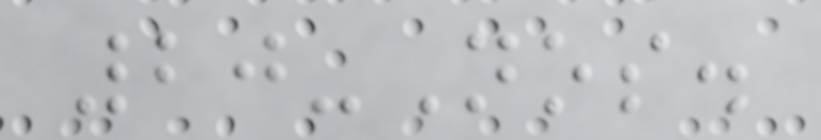20-Nos.
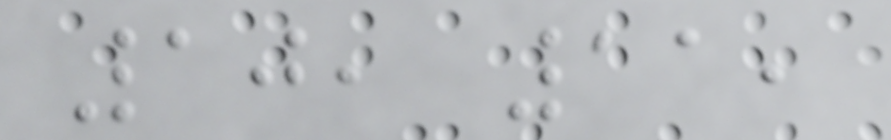10, 11,
